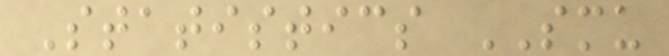Statistics SMU
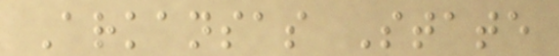Arkansas State
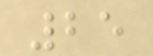25
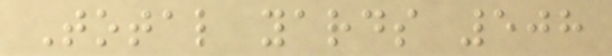Total yards 508
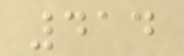414
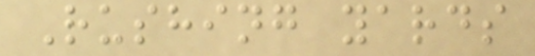Rushing yards
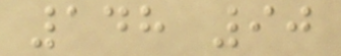148 90
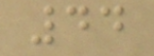44
